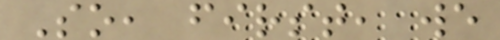So, first, we
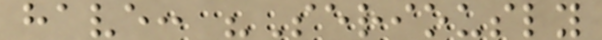have: "Seriously
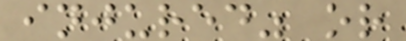injured" or
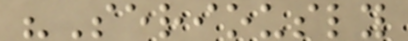"Seriously
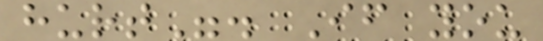hurt". If you
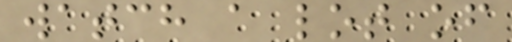watch a lot of
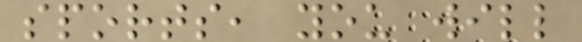sports, you will
